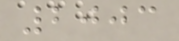2003
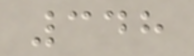348
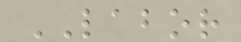LABOR
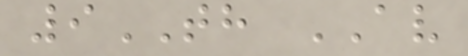9TH AV
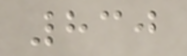830
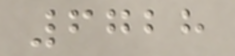6728
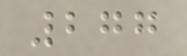277
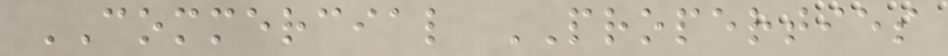COMMERCIAL PROPERTIES
